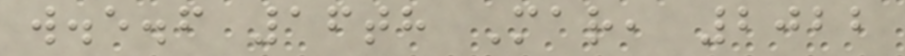w.e.f 16th Mar, 2022
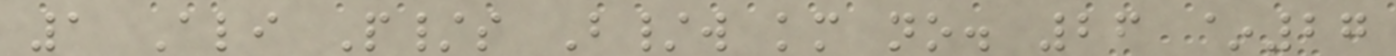1 Ali P/s B/w km no. 26 ~27
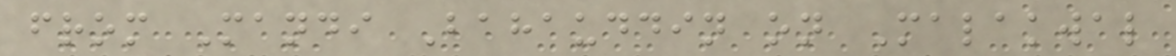from Mandi Bahauddin on Malakwal
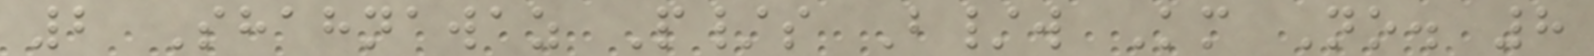2 Shahnawaz P/s B/w Km No. 8
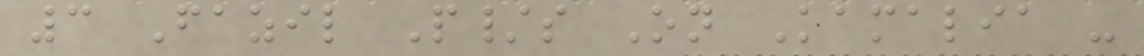3 Fazil P/s On Kamalia -
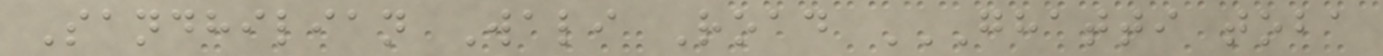Sandhilian Wali Road GHATTI TOBA
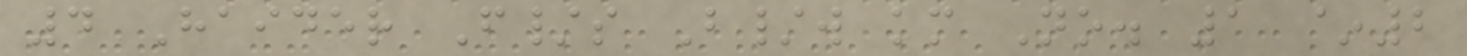4 Haider F/s B/w km No. 1 ~2
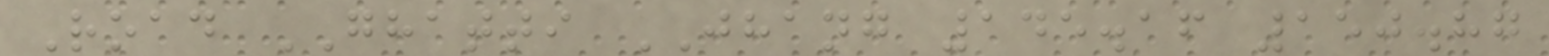Road GHATTI JHANG 145.16 150.87
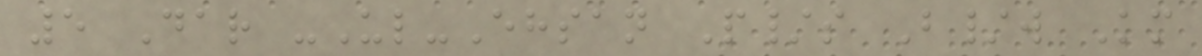5 Dar -Ul-Ehsan P/s B/w Km
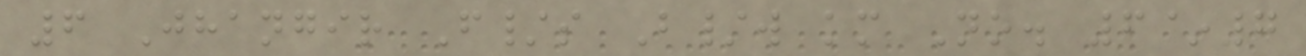6 Jhangir F/s B/w km No. 6~7
